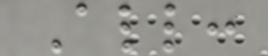All:
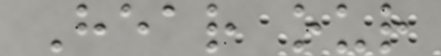Hear our
